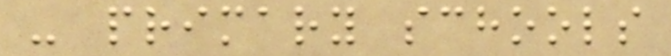- primary schools
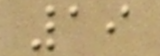19
